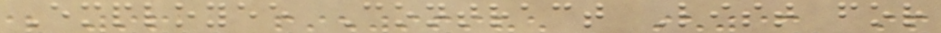Employee Contract List for
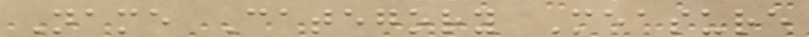Name Category Measure
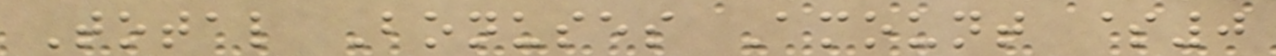Total Bonuses Amount $0
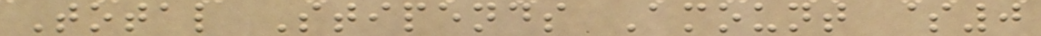Total Stipends Amount $0
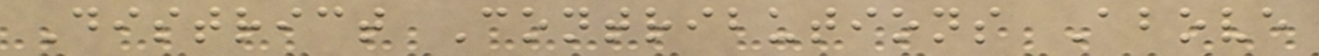District Contributions Above
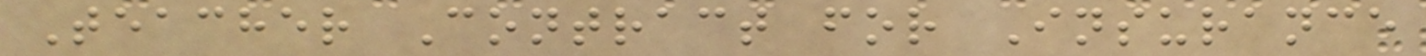Teacher Contract for Insurance
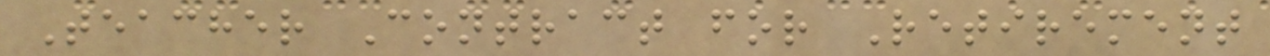Teacher Contract for Retirement
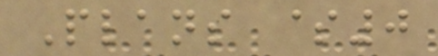Plans $0
